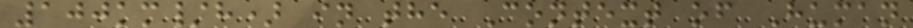100km/h) in the Context of Human
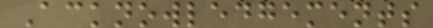Acknowledgements
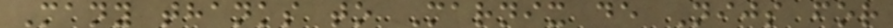Many thanks to Marnix de Nijs for
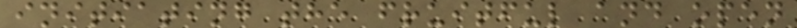initiating the fruitful and open
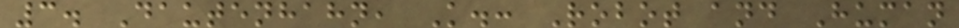3. Dautenhahn, K.: Robot and Human
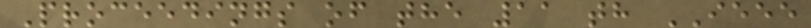Proceedings of the 11 th IEEE
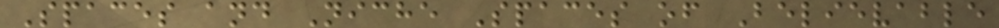Spaces and Niche Spaces of Believable
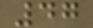47
